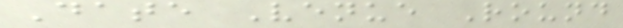Date Venue Round
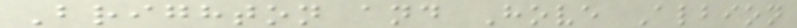Brighton and Hove Albion
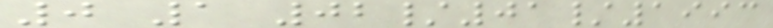0 1 02/01/1993
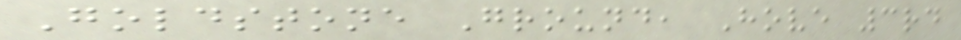Goldstone Ground, Hove 3rd
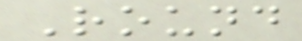Round
